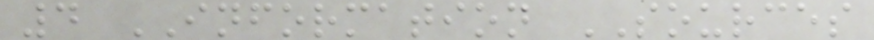4 INFORMATION SOURCES
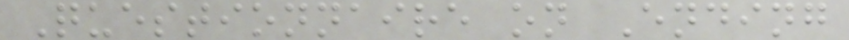Questionnaire on Ending
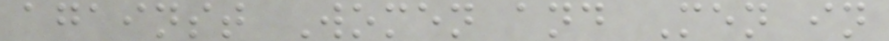against Women and Men in
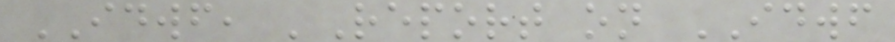IDWF, 'Report on IDWF
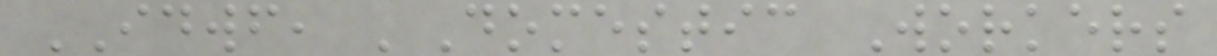IDWF, 'Domestic Workers
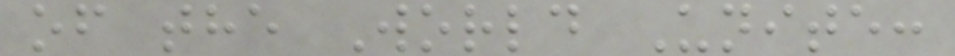of the World Unite:
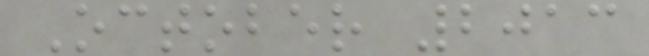October 2013
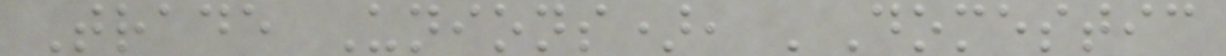Trade Unions), 'Domestic
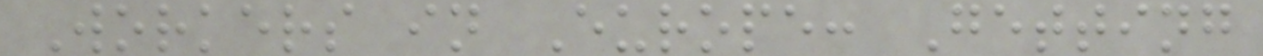Workers in Europe: Getting
